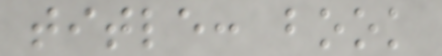title: book
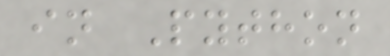in Python
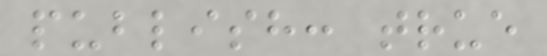publish: true
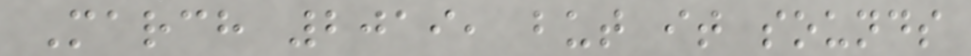March 2019, but it sounds
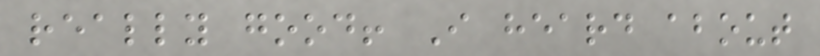really good! I heard about
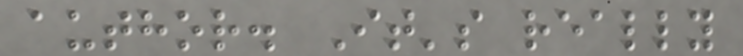author. It's really
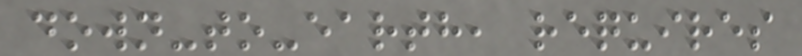down-to-earth, requires
